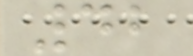42
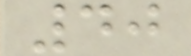40
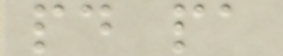pd pa
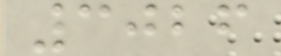3026
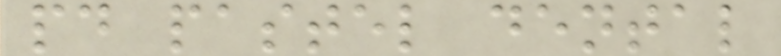pd pastel dental
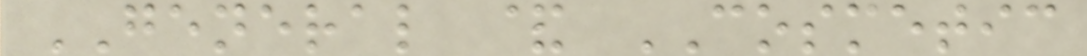GENERAL & COSMETIC
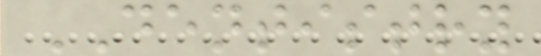DENTISTRY
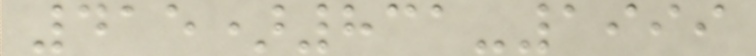415)831-1999
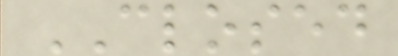CLOSED
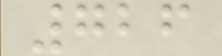726
